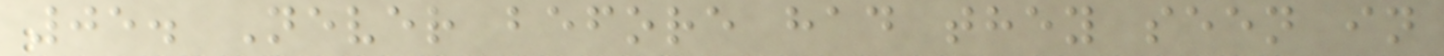05. Never before had they seen in
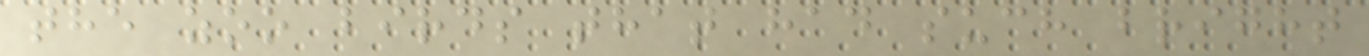the zoo birds that had such bright
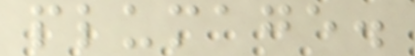plumage.
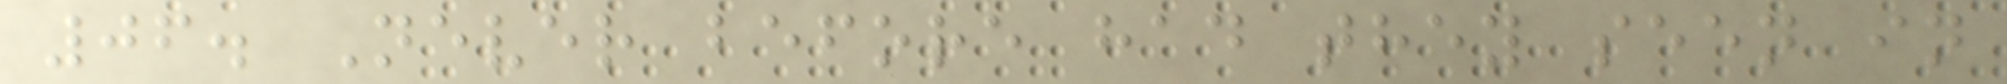06. Never before had they seen in
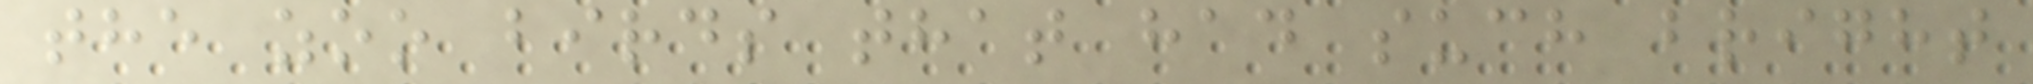the zoo birds that had such bright
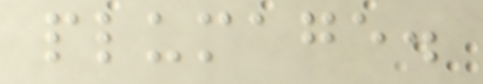plumage.
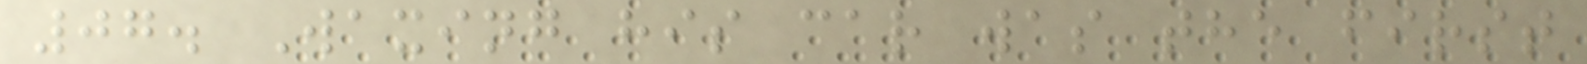07. Waxing his car was the first
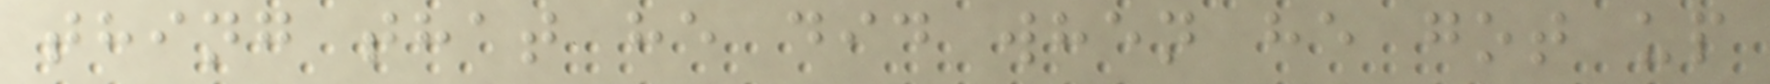thing that he did when he got up
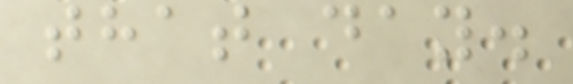that day.
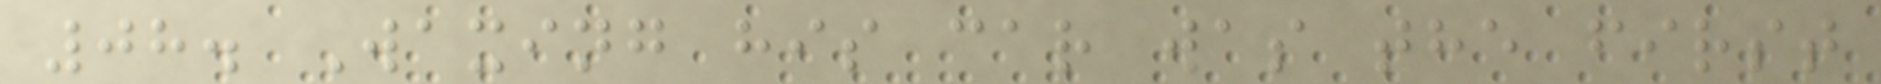08. Waxing his car was the first
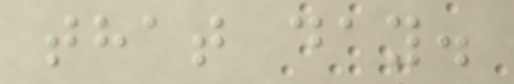that day.
